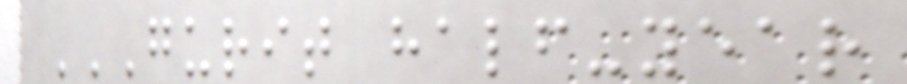GURIT HALF-YEAR
